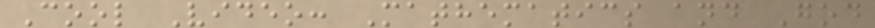Cool Video: Mathematics and God
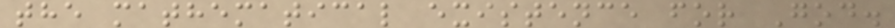the mathematical existence for God.
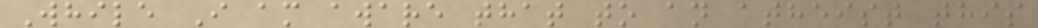While I am aware that to an atheist this
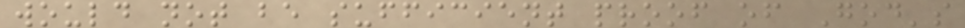would not be sufficient proof of God's
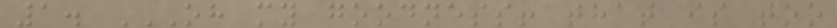1. OH MY GOODNESS! THAT IS TOO
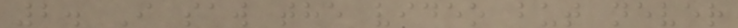2. I saw the video but never
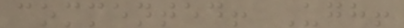commented! Ugh!
